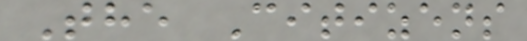The Citizens
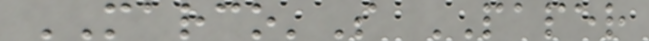MARCO'S PAPER
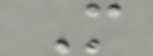M
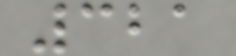321
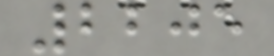2205
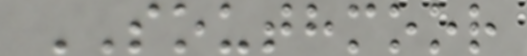SOUTHMOOR
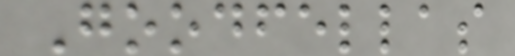Goodfellas
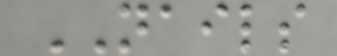NAILS
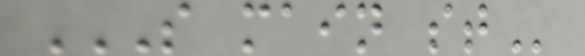S MAIN ST
